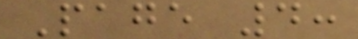Page 4:
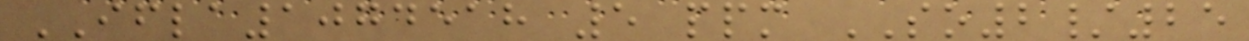IFLA1074518 5 ppm SO2/25
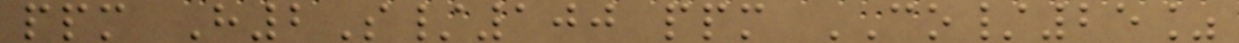ppm H2S/100 ppm CO/25%
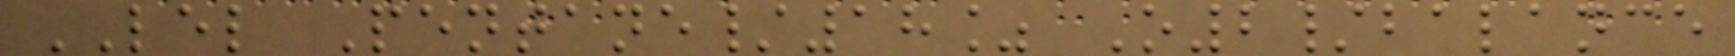LEL Pentane/18% O2/balance
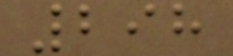298
